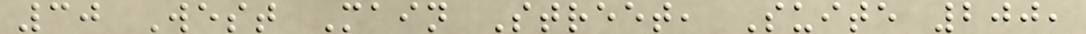30 West Main Street, Suite 200,
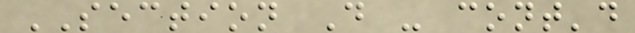SECTION D - cont'd
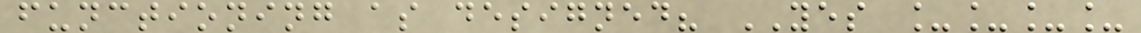functioning as designed? YES ____
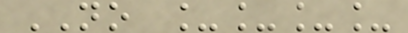NO ____
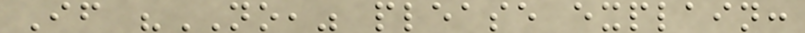If "NO," please explain:
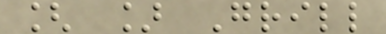[ ] Grill
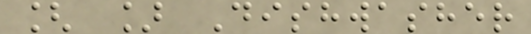[ ] Dishwasher
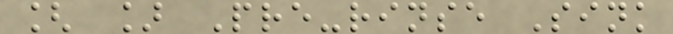[ ] Pre-rinse Sink
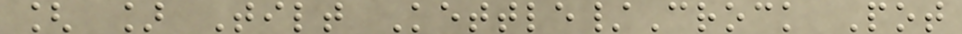[ ] Tilt Kettle/Crock Pot
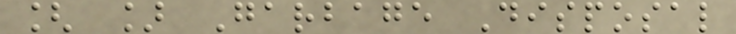[ ] Garbage Disposal
